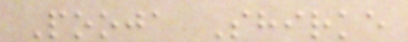Pooja Shirke
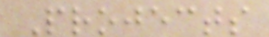Projects
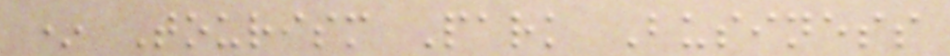* Tourism Park Business
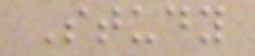Study
